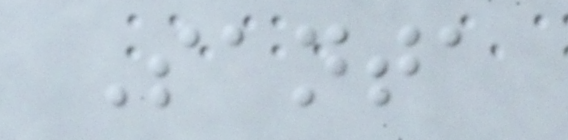Santa
